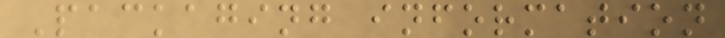Packaging information
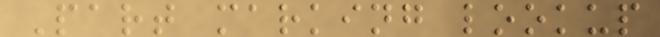Part marking lookup
